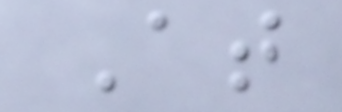At
